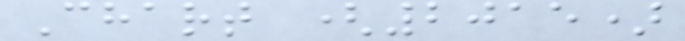Chart (2015)
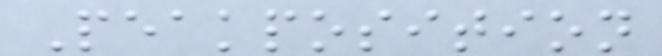Peakposition
